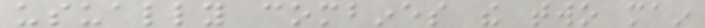usually combines the two main
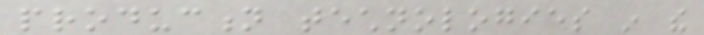production technologies in the
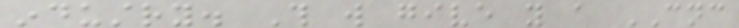industry. This will give you a CNC
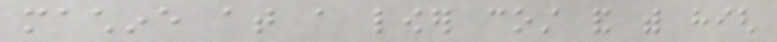machine at a lower cost and with high
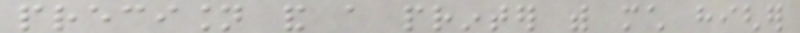precision and a printer with much higher
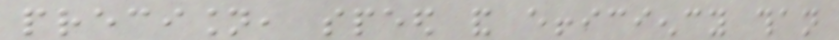precision, speed and efficiency than
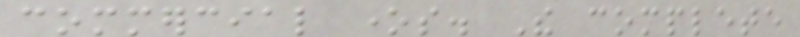commercial ones. The complete
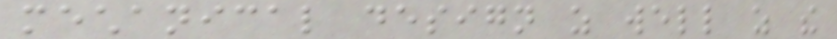mechanical design as well as the
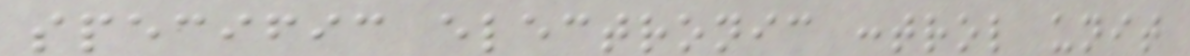specific electronic control unit
